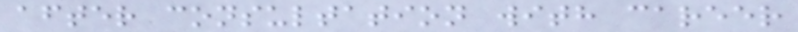after consultation with career
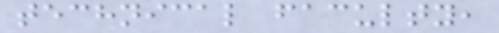technical faculty,
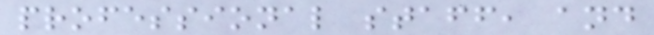professional staff, and
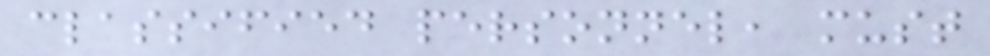classified personnel, must
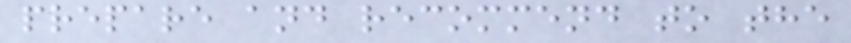prepare and recommend to the
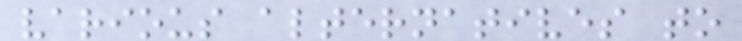various alternatives to
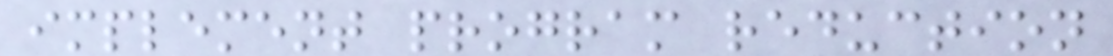implement program reduction
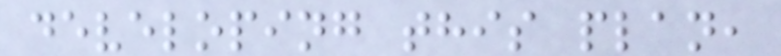developing this plan,
